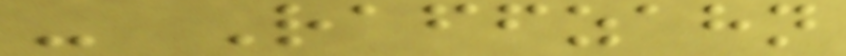- Raffzahn
